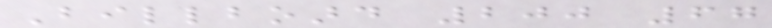Billboard 200 67
